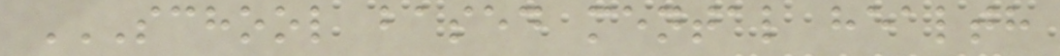SCHOOL BASED MENTAL HEALTH
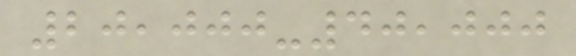20,000-40,000
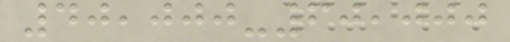40,000-60,000
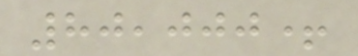80,000+
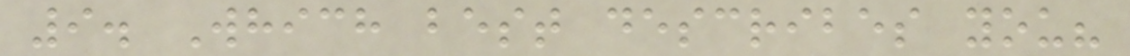9. Which best describes you?
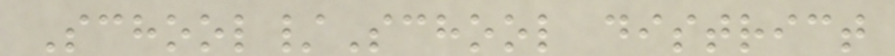School/School district
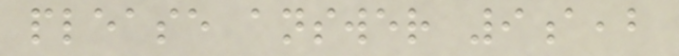please answer 9a,b
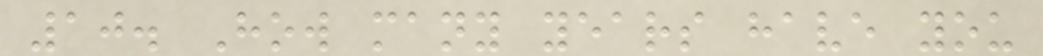10. How many years have you
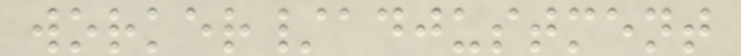worker/adjustment
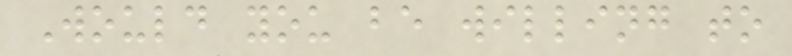Would you be willing to
